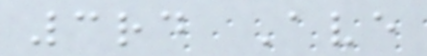3rd Ave
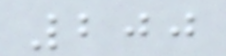200
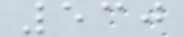530
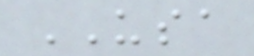USA
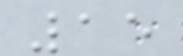15
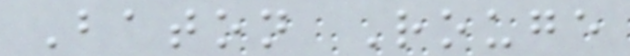Baton Rouge
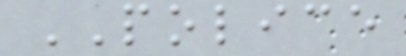POLICE
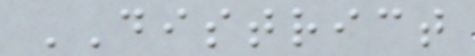DISTRICT
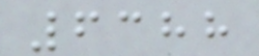6388
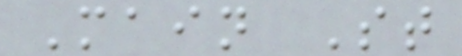Main St
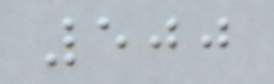500
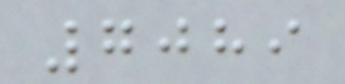7089
